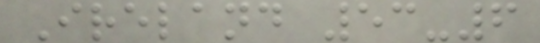Ireland 53-6
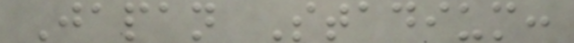Japan Stadium:
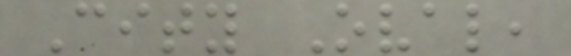City Oval,
